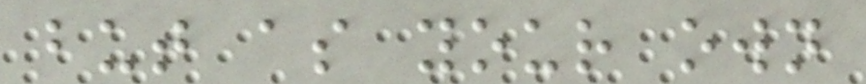but as your own
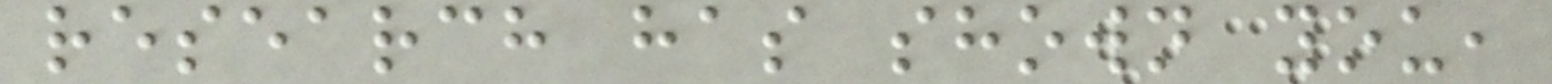research has shown you,
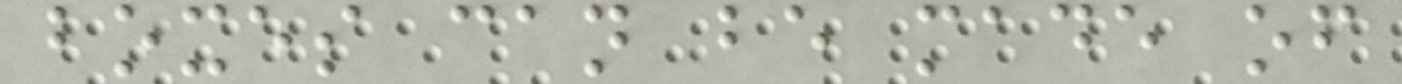boxes can be made of
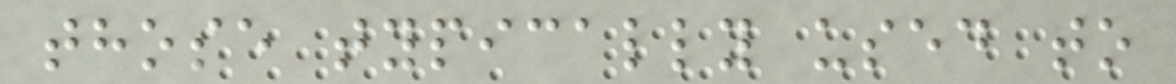those typically used to
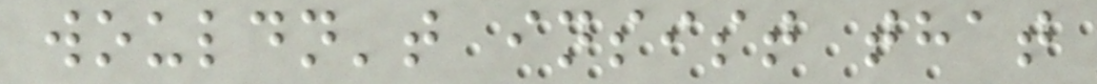wouldn't insist that
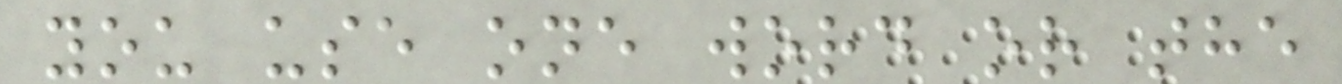you use one word or the
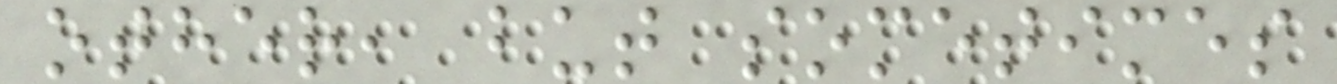other, but sometimes
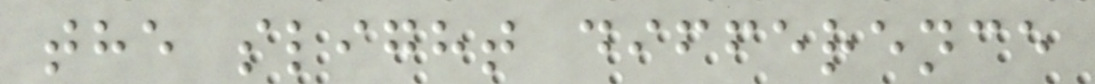the slight difference
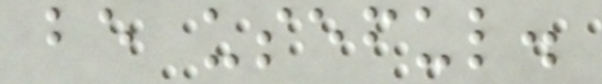be useful.
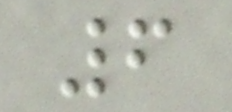6
